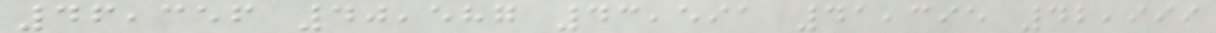46,356 40,587 43,591 41,395 42,999
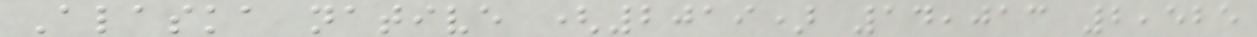Alaska native (2019) 14,013 2,525
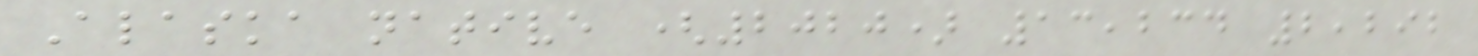Alaska native (2020) 13,234 2,292
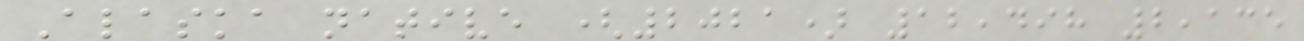Alaska native (2021) 12,498 2,135
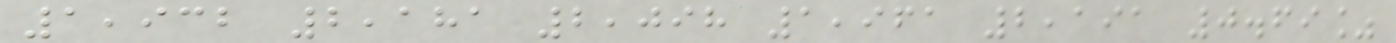1,932 2,181 2,098 1,961 2,191 0.69%
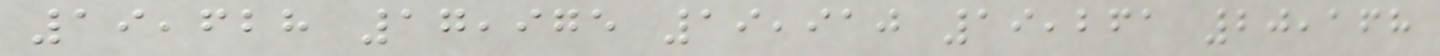19,628 17,975 19,910 19,261 20,168
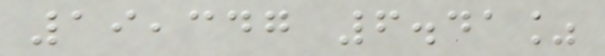19,347 6.41%
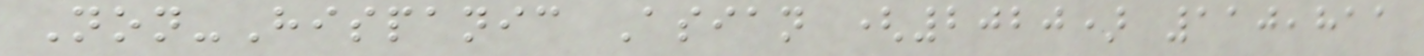Non-Hispanic Asian (2020) 110,811
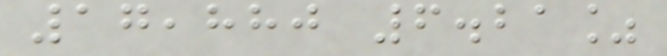17,880 6.21%
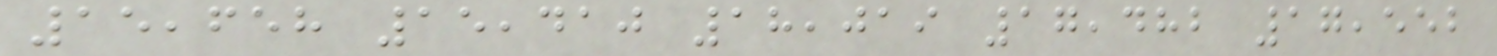15,658 15,410 18,019 17,482 17,552
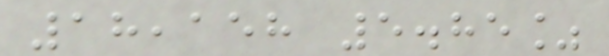18,158 5.85%
